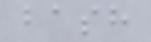bash
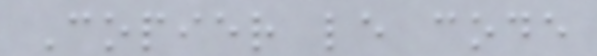Copier le code
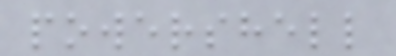powershell
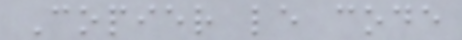Copier le code
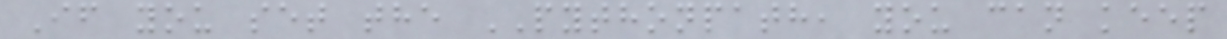If you set the PYTHONPATH, you can keep
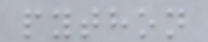python
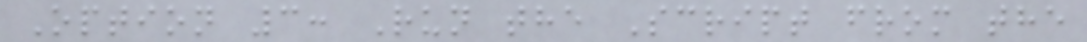Option 3: Run the Script from the
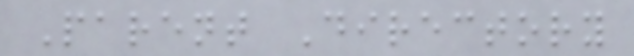Parent Directory
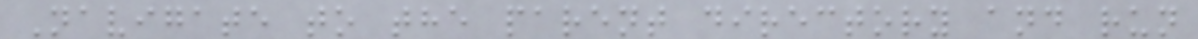Navigate to the parent directory and run
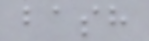bash
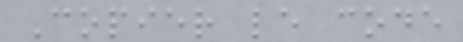Copier le code
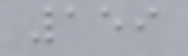159
